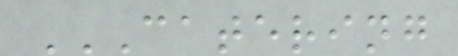CATERING
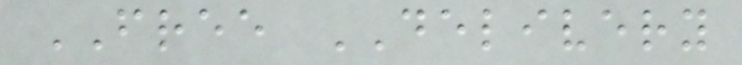FREE DELIVERY
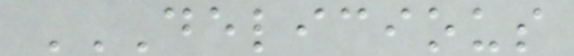DELICIOUS
